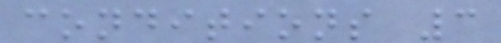conditions 3
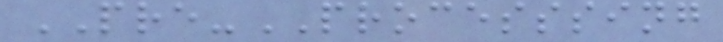PRE-PROCESSSING
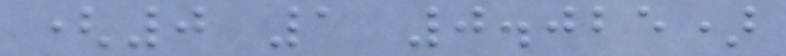(0 1 0.025)
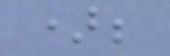);
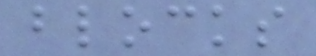blocks
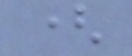(
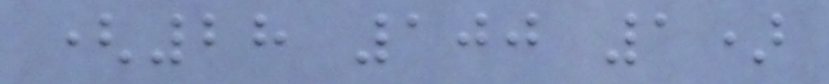(28 100 1)
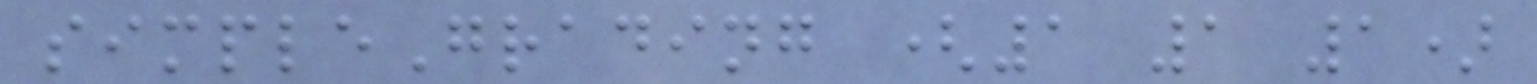simpleGrading (1 1 1)
